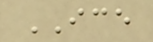ICE
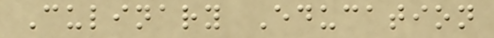Culinary Education
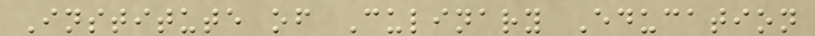Institute of Culinary Education
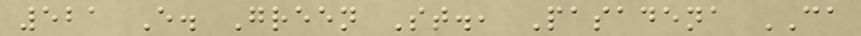521 E. Green St., Pasadena CA
